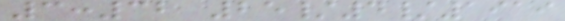3:32 25/4/1919
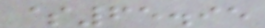$65.95
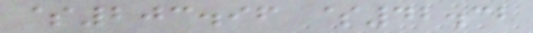$203.96 $42.32
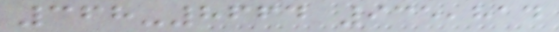368-8664 935,814
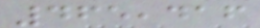465,416
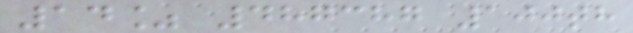14% 487387 100th
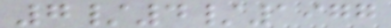7/4/1977
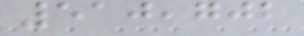510,702
